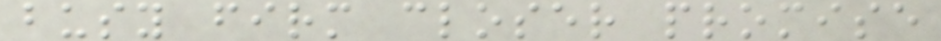busy firm closer promise
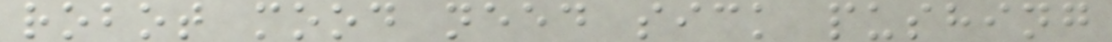robot mood need sick pushing
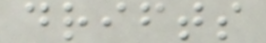drifts
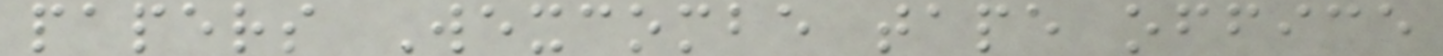papers Wexcombe tape office
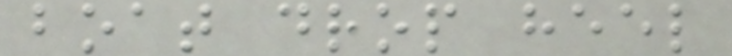boat drop heel
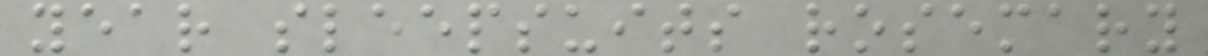year sleepsuits rosemary
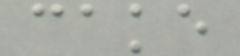cake
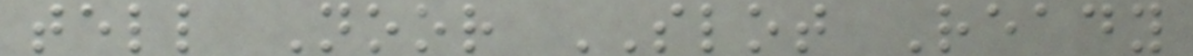tell Noor SLOT Ready
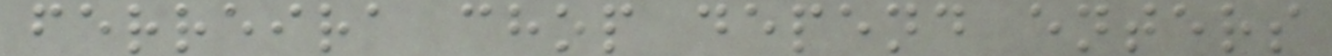ferreira chop depend enters
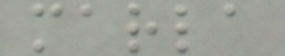marla
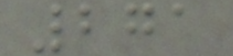271
